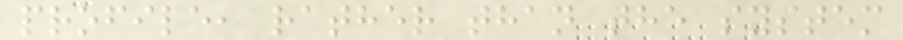profile, rather than the system
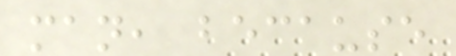man, because
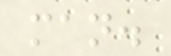man.
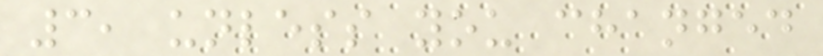3, unless you changed
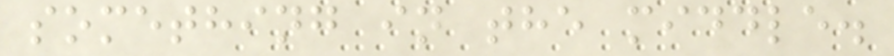something in the middle.
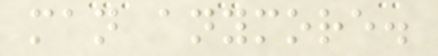man anymore.
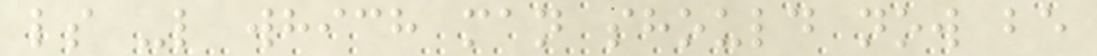ls -l which man should now be
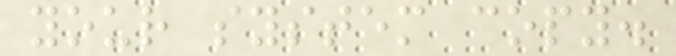your system copy.
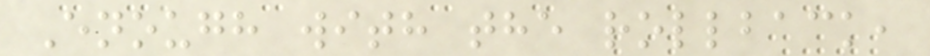Enough with the rollback,
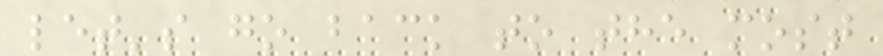let's go back to the most
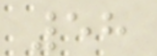58
